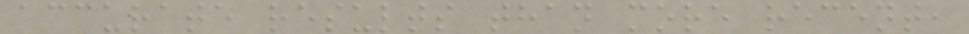accurate results than more recent,
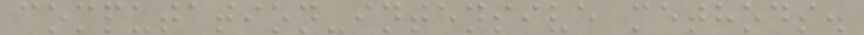computation-intensive methods.
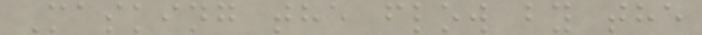Masking the flow by the
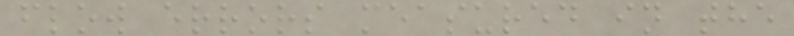flow errors measured in the
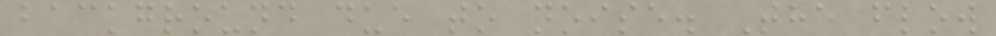background due to noise. The flow
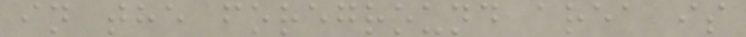in the foreground area is
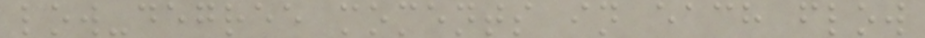low-degree moments in each flow
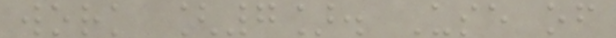work [7]. Use of
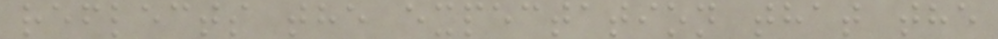reflects the expectation that the
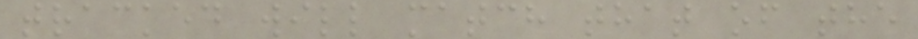tracked will match that of the
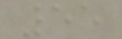55
